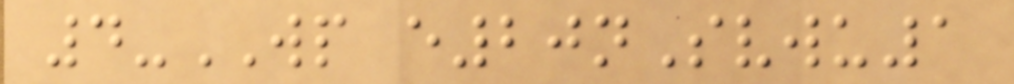4-WP e20nSvwu1
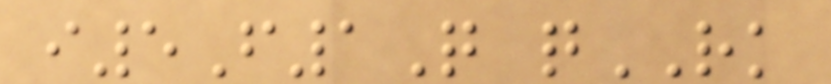i5F1Q qRK
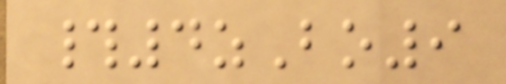#4zBo9
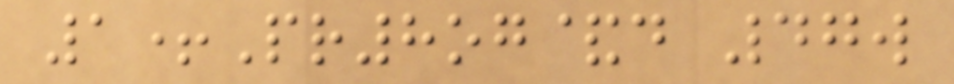1+Pr8og&d 47w
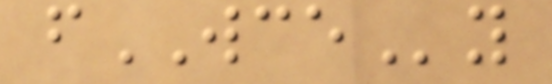fWCEy
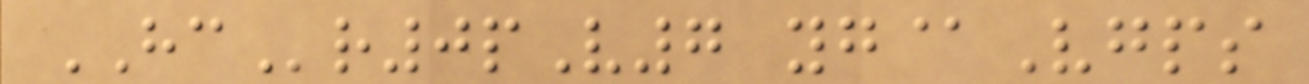HCr0pV7 yg@Vgps
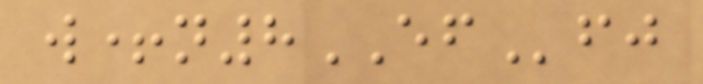w+n8EFfj
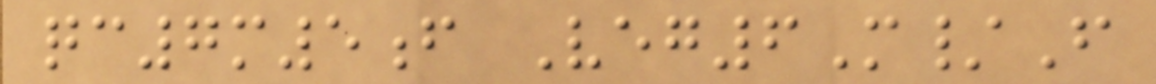qc7m5f Veg6M/F
